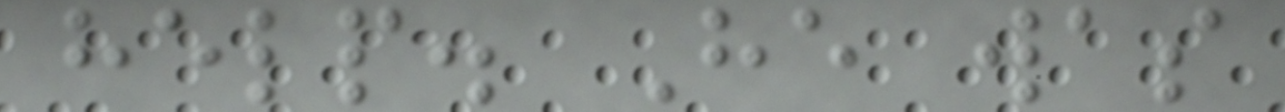help. He was
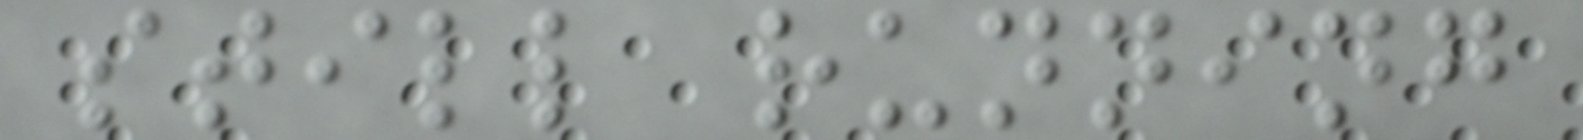still running
